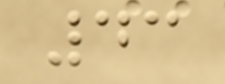43
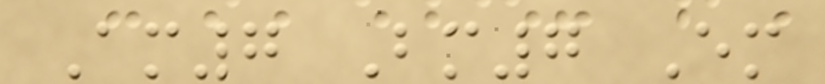Am7 Bm7 Em
